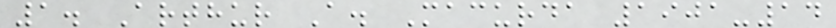1. Arthur A. Macurda 1901-14
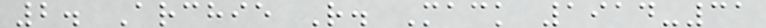2. Archie R. Mack 1914-31
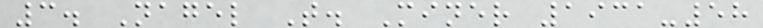3. Nagel T. Miner 1931-58
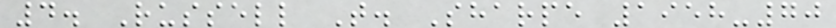4. Russell T. Sharpe 1958-70
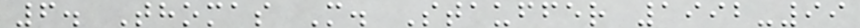6. Thomas M. Stauffer 1992-99
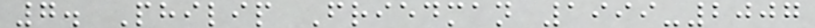7. Philip Friedman 1999-2007
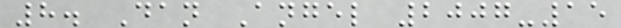8. Dan Angel 2007-15
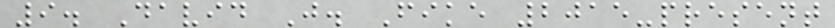9. David J. Fike 2015-present
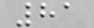81
